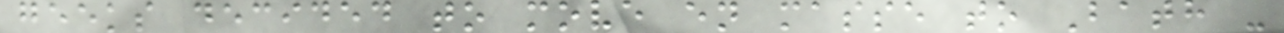geeks decided to move en masse to Bath -
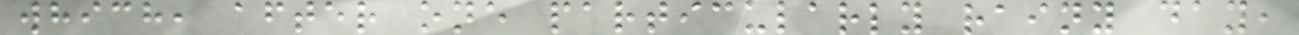which, after one particularly rainy day,
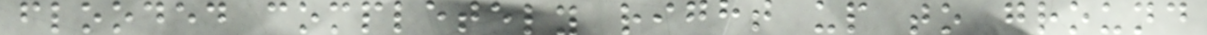flooded completely right up to ground
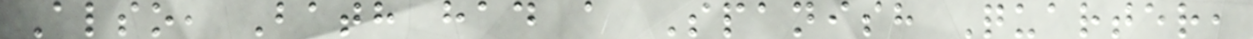Also, Bath had a Spanish Quarter,
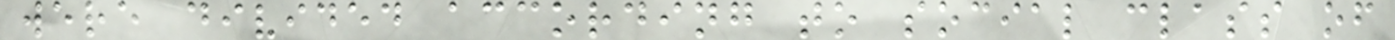were divided according to social class of
